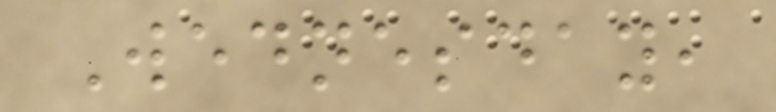Wednesday,
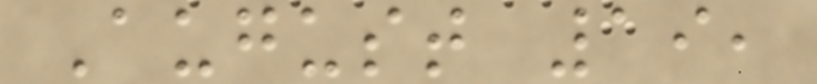August 19,
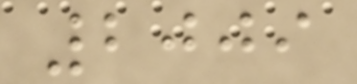2009
